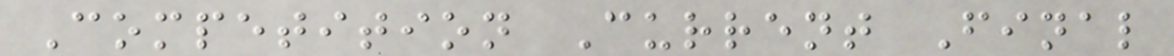Competition Current Final
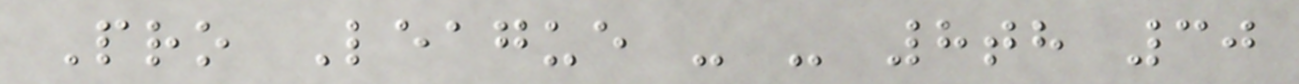Pro League - - 8th 30
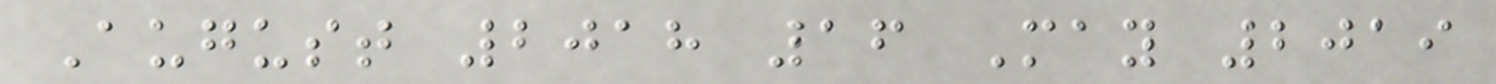August 2018 16 May 2019
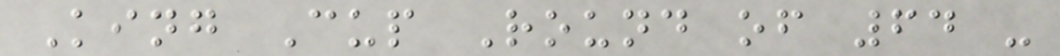King Cup Round of 64 -
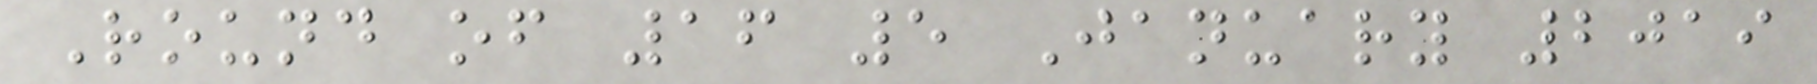Round of 16 5 January 2019
